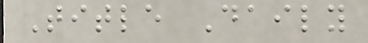Title Daily
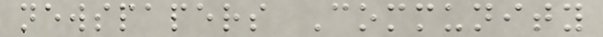newspapers Community
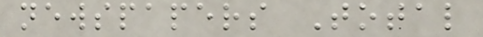newspapers Total
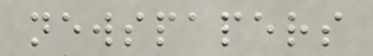newspapers
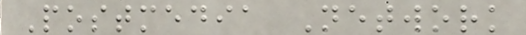Postmedia Network
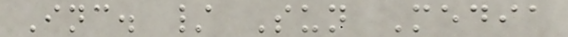Inc. / Sun Media
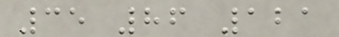35 86 121
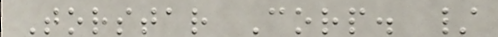Torstar Corp. /
